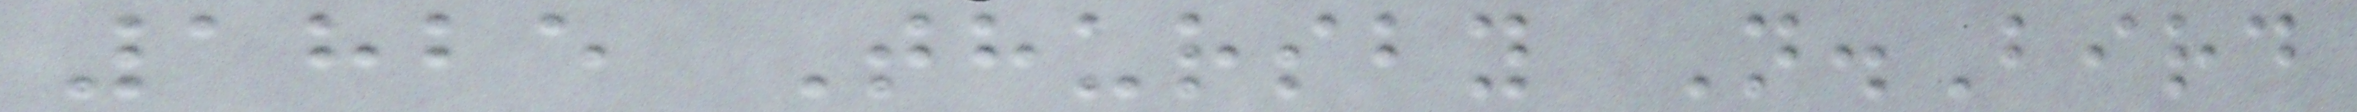1825 Thursby N.Bird
